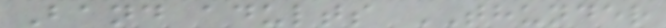Band adults THUNDER
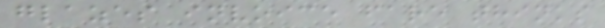glazes invoice fare thinks
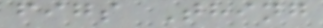figs Thing
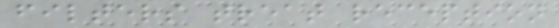filters treat reception
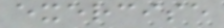exercise
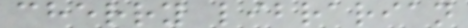cherry librarian
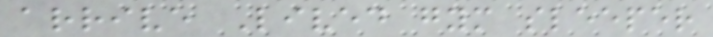arrive Lived gym sleeper
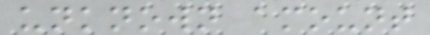unknown amount
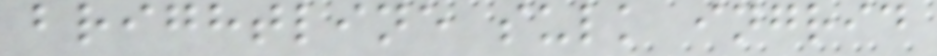brightline sulk ingrid
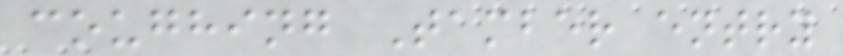coughing Tamber entry
